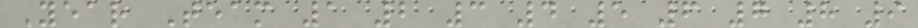Year Team 1 2 3 4 5 6 7 8 9
